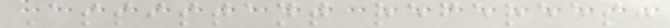Assistant referees:
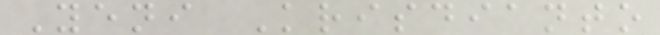Yeni Krisdianto
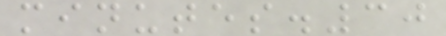minutes.30
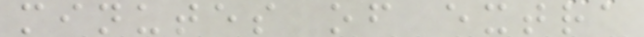minutes of extra
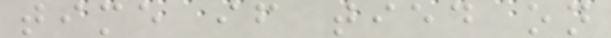time if tied on
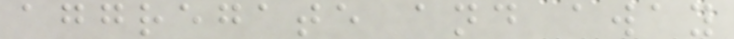aggregate and away
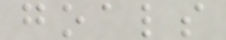goals
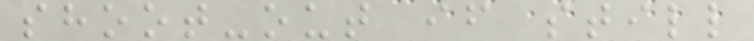shoot-out if still
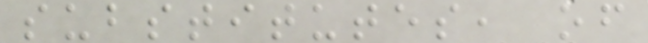substitutes, of
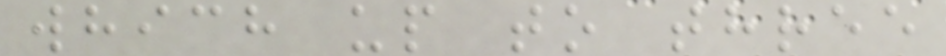which up to three
